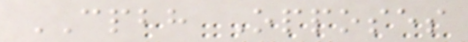CPBH Opposes
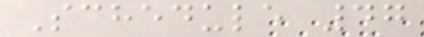Schedule 47
